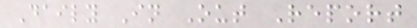Daily In Out Report
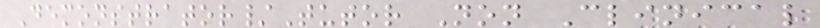Demonstrator/Tutor Non Clinical
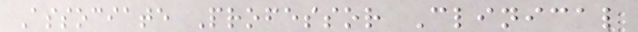Associate Professor Clinical
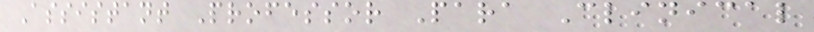Assistant Professor Para Clinical
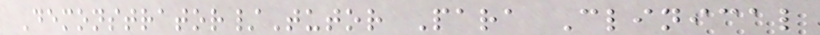Demonstrator/Tutor Para Clinical
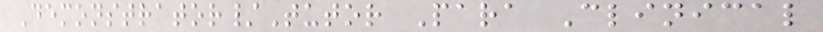Demonstrator/Tutor Para Clinical
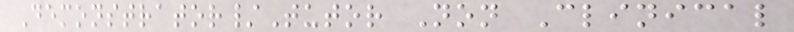Demonstrator/Tutor Non Clinical
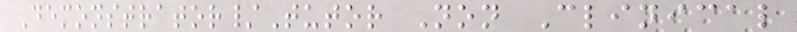Demonstrator/Tutor Non Clinical
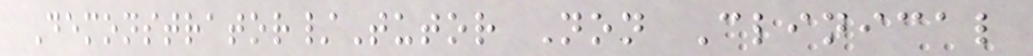Demonstrator/Tutor Non Clinical
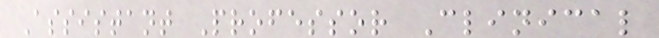Assistant Professor Clinical
